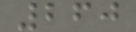260
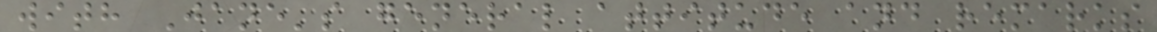with Jane's general attitude and remarks
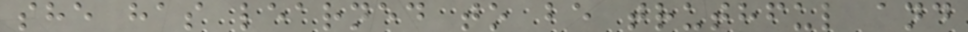she has learned to be truthful and
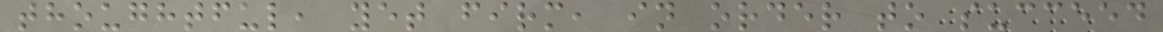thoughtful, yet firm, in order to succeed
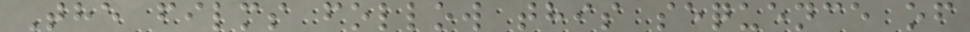The films follow this sequence of
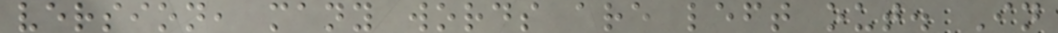version, many words are left out. In
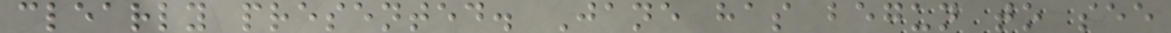clearly presented. Jane has begun to see
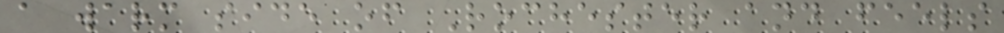a warm side of Rochester and feels
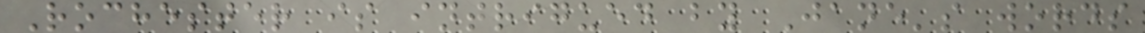Rochester is intrigued by Jane's words
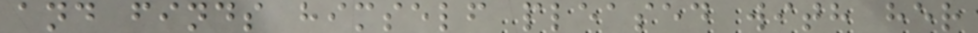and finds himself pleased with her
